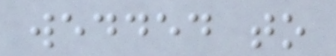wedded to
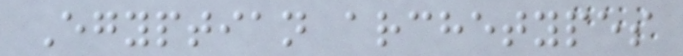Egyptian archetypes
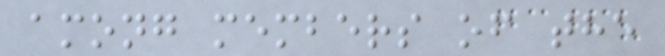among members of the
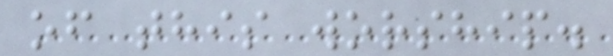of this worship.
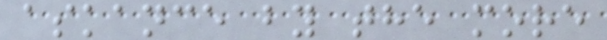askance by the more
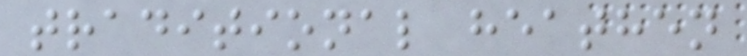traditional heathen
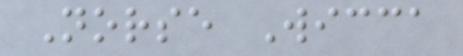Norse Wicca
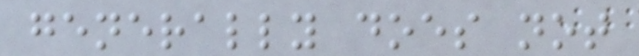generally does not
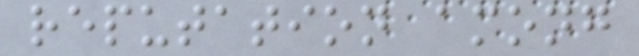reputation among
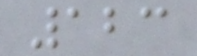123
